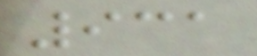931
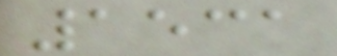1531
